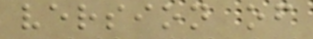version of
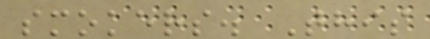smokers. This
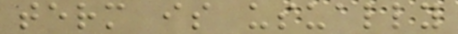term is usually
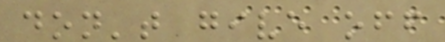don't give off
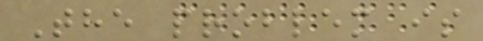The problem is
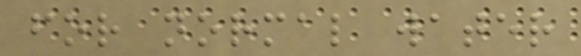for normal water
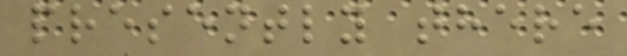presently there
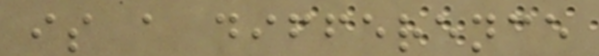is a difference
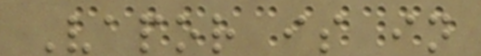Vapor is in
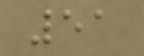51
